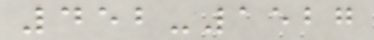452-1527
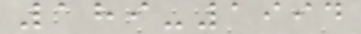189-1994
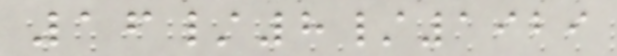16/8/1929
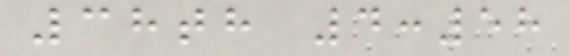38th 4:58
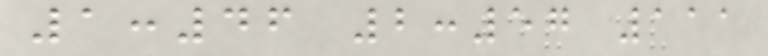1:46 2:57 111
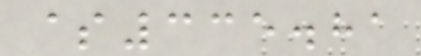$335.81
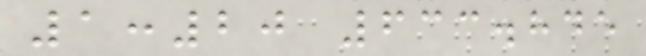1:20 633.845
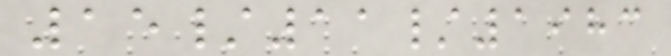15/11/1983
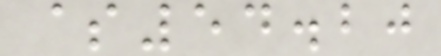$54.20
